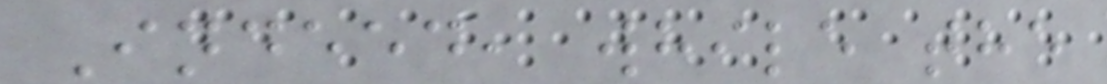Indeed, while the
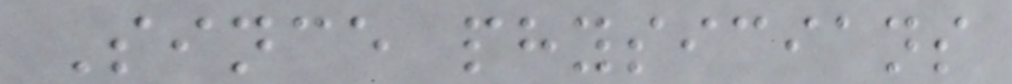Since physicians
